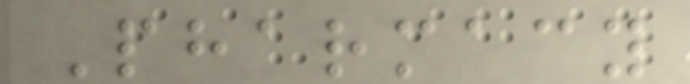Pharmacy
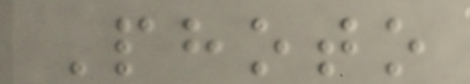Photo
